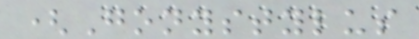(Gonystylus
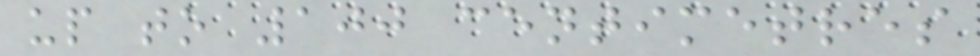up to 100 centimetres
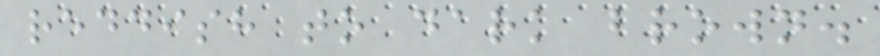reddish to dark brown.
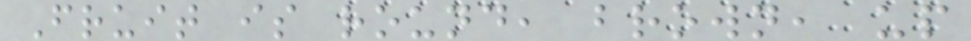Fruit is round, brown, up
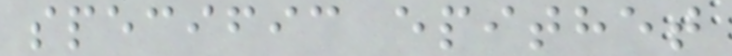specific epithet
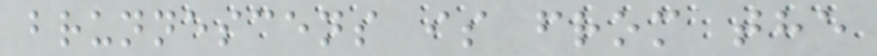brunnescens is from the
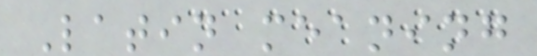Latin meaning
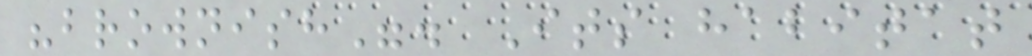"brownish". Its habitat
